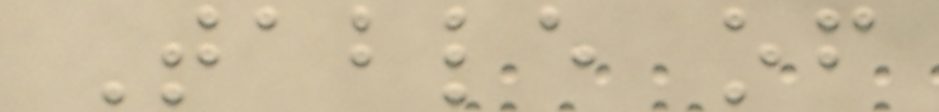Table of
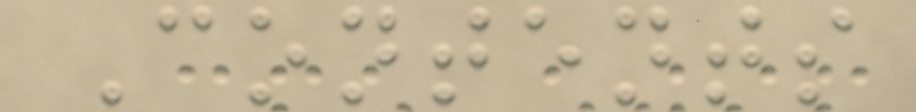Contents
